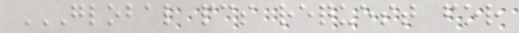GLOBAL PCS REQUEST FOR
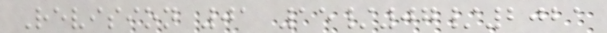Revision 01 15/07/2021
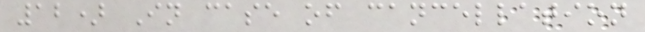12) In case of cancellation
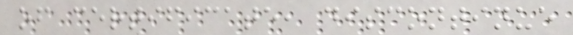of certificate, discontinue
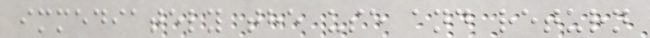immediately the use and return
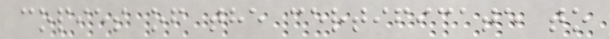copies of the certificate to
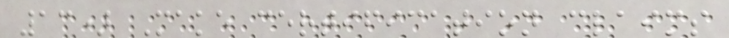13) Make certification claims
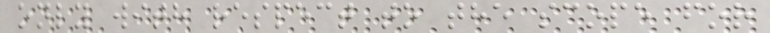only with respect to the scope for
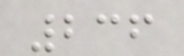236
